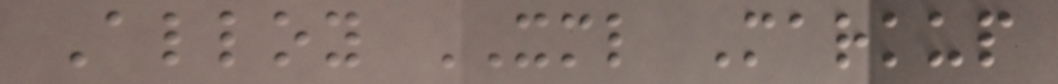Alloy XML Markup
